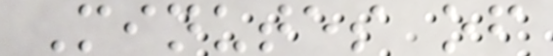Minutes of
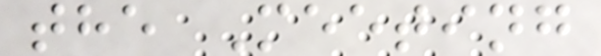the Meeting
